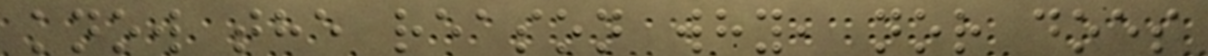know the reason why, nor does
